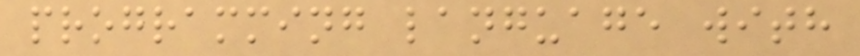programming language with
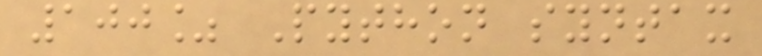100% Python syntax
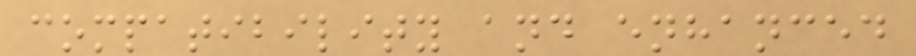compatibility and enhanced
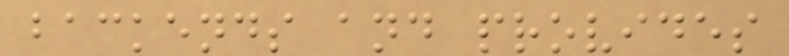backends and provides
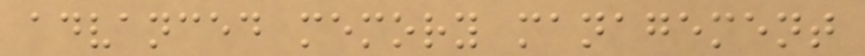advanced memory management
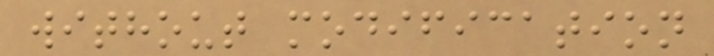without modification
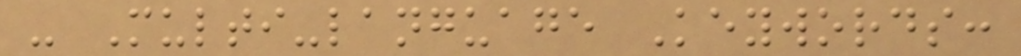- Multi-language Keywords:
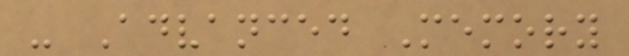- Advanced Memory
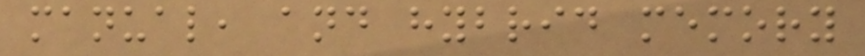manual, and hybrid memory
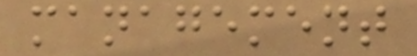management
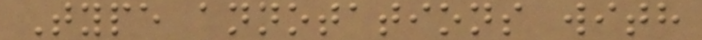Type annotations with
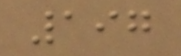197
